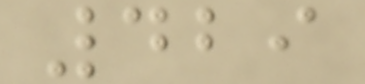429
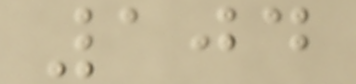104
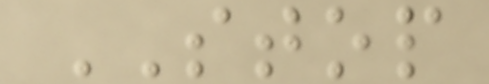STOP
